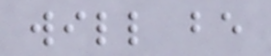will be
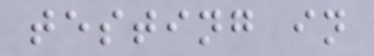testing in
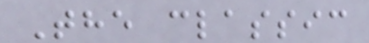The classic
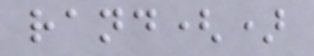rand()
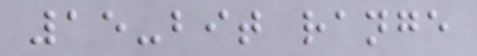15-bit range
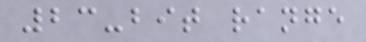23-bit range
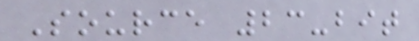Source 23-bit
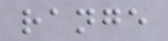range
